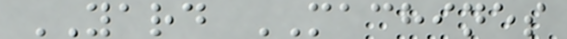YARD MACHINES
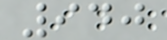940
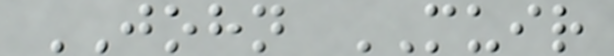JOHN MUIR
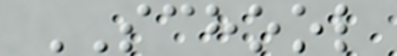SCHOOL
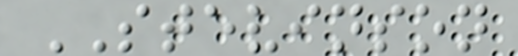STEVINSON
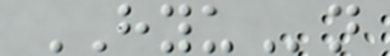HYUn
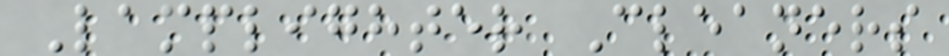Lamplighter Cleaners
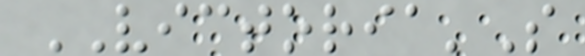VICTORIA'S
